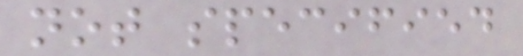not specified
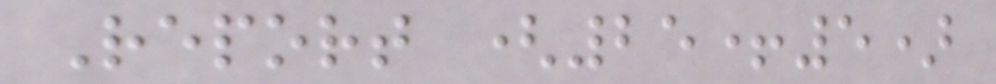Report (25+5)
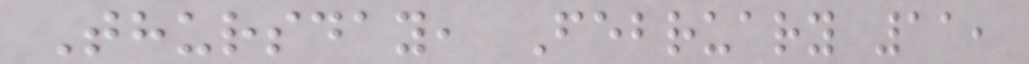Thursday, February 11,
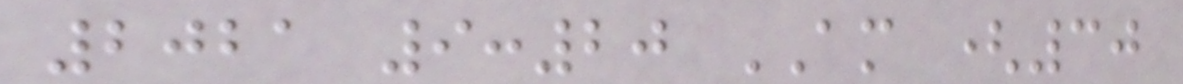2021 9:20 AM (30
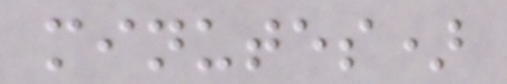minutes)
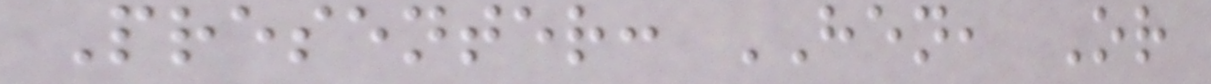Presenter: HEN, Or
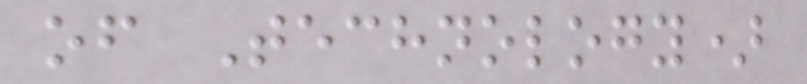of Technology)
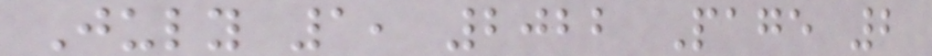July 1, 2022 Page 2
